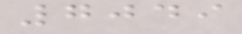7049
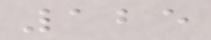125
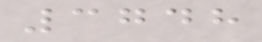3748
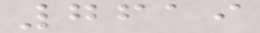7619
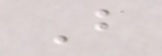B
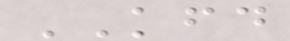KFD
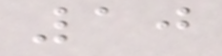10
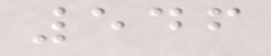546
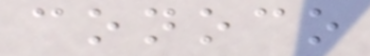conoco
